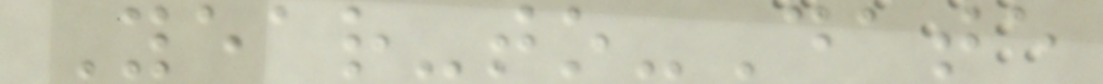Year-to-Date
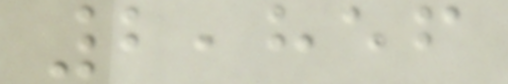2,856
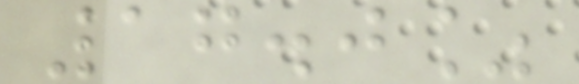17.0%
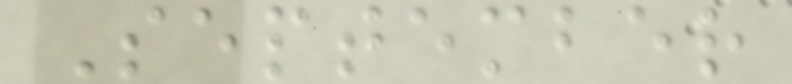September
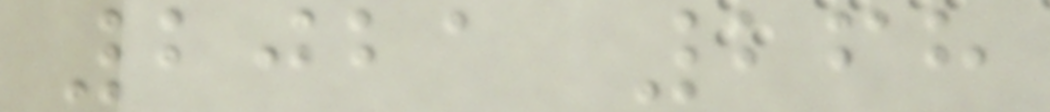2021 268
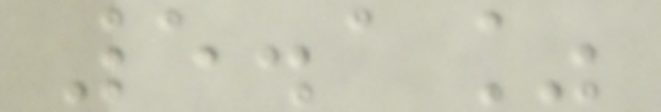5.1%
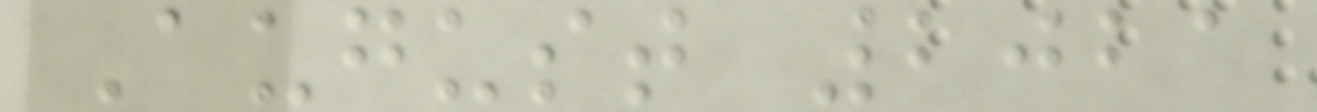August 2021
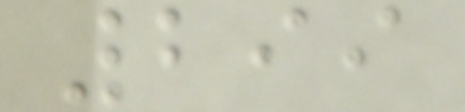299
